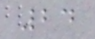24
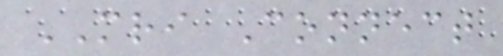MRI Connect
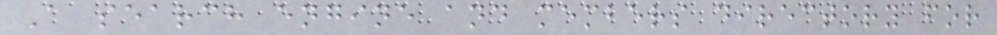A search engine and members directory for
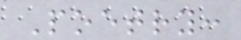Poetry:
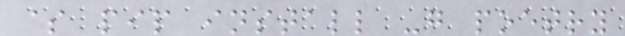$ pip install -g poetry
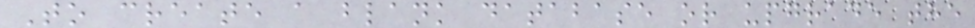To create a blank database or upgrade the
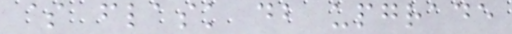$ flask db upgrade
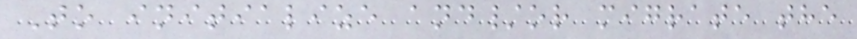To initialize and/or migrate the
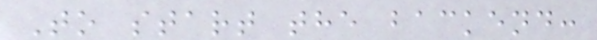To start the backend:
